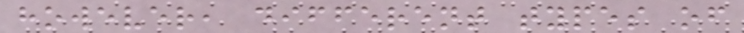however, different types of
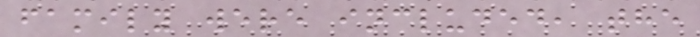family were included, the
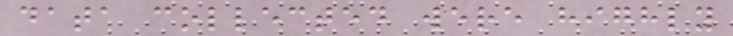data collected were highly
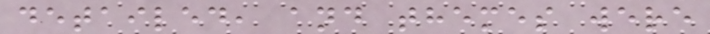detailed, and themes were
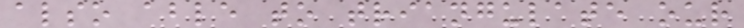also able to triangulate our
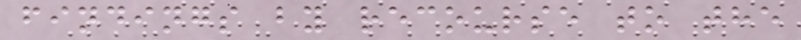findings by recourse to the
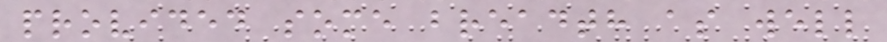provided some breadth as well
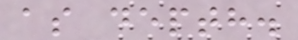as depth.
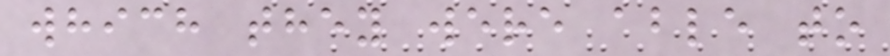which they were able to
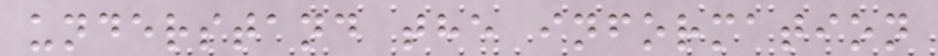understand the information
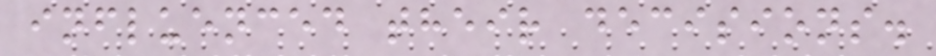influenced their decisions.
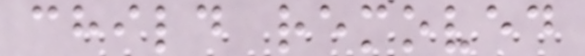child removed
